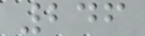246
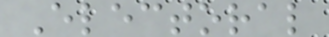Electoral
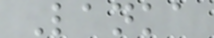Lanka
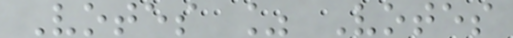Votes % Votes
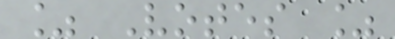% Votes %
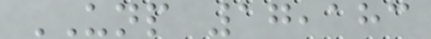UNP 17,183
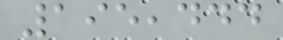195,444
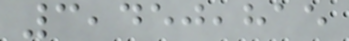3,450,815
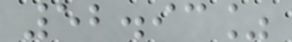52.93%
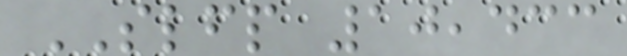SLFP 10,433
